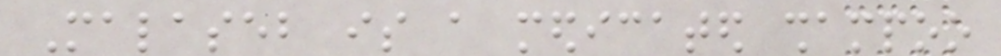Malaseb is a medicated shampoo
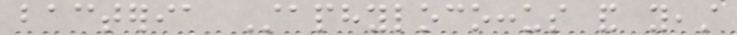bacteria Staphylococcus and yeast
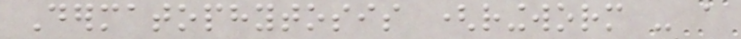Dermatophytosis (ringworm - a
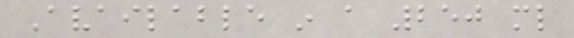Available in a 250 ml
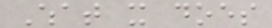What it does
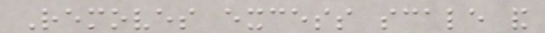Removes excess scale and
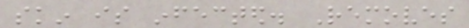skin is infected. Removes
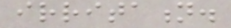irritation.
